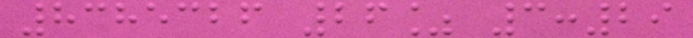8385326 26% 3:29
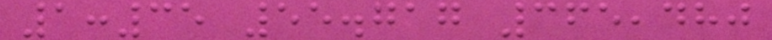1:35 55.717 365,480
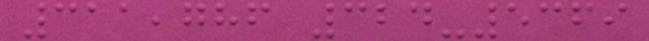311,786 324-5369
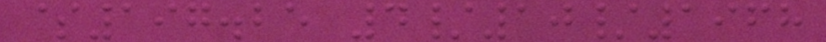$197.25 4/10/1968
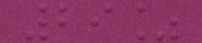29%
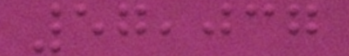57,037
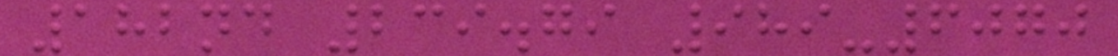182nd 239.79 989-6070
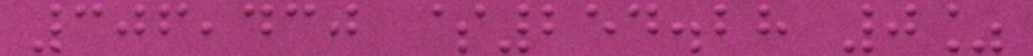306,430 $254.28 0%
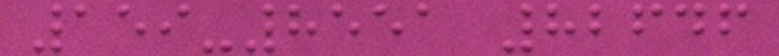159-8551 82646
